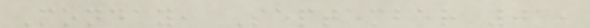Monday, September 01,
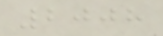2008
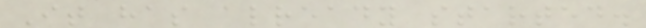It has already started.
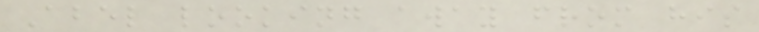Abel looking away from his
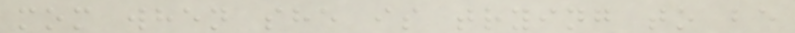mom when she is trying to be
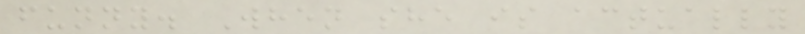funny. When she is actually
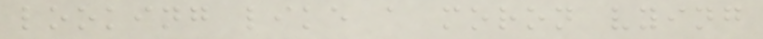looking like a moron vying
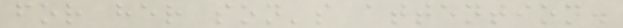for her son's attention.
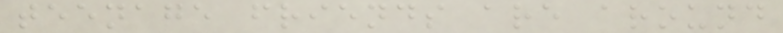teenage friends are around
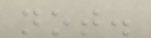not.
